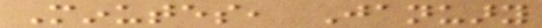Minutes, January
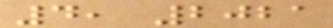4, 2021
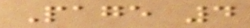Page 4
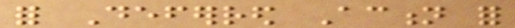for Deferred Action for
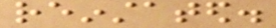reinstated.
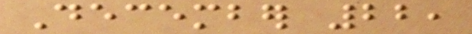December 22,
